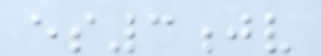es3jv
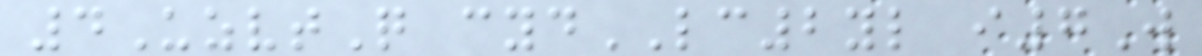4UzvtQ cydLC2yl i7W
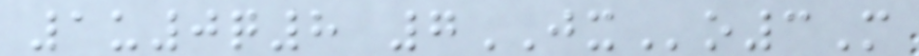1u0q8 7JXo3M
